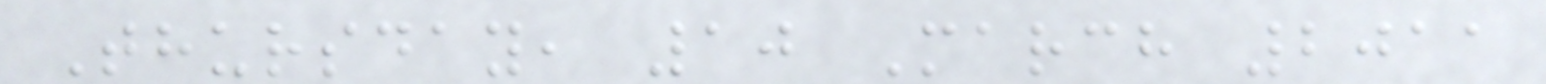Thursday, 10 March 2011
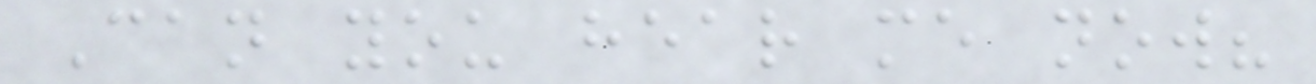Can you hear me now?
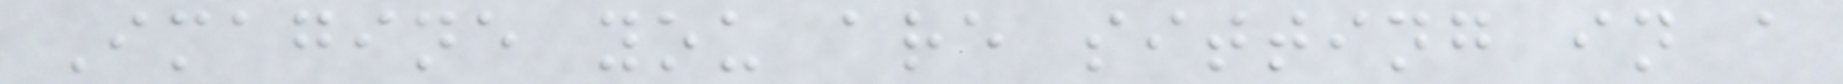Imagine you are sitting in a
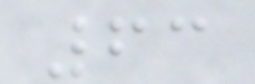63
